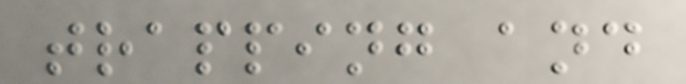trapping and
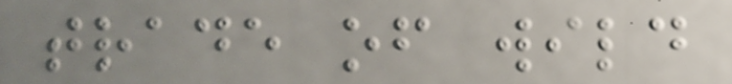trade of wild
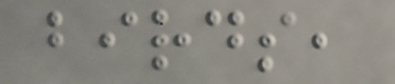birds,
